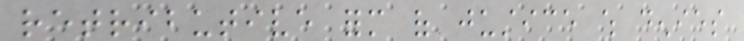retributive form of justice which denies
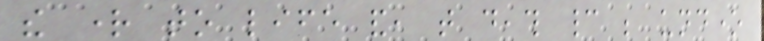the right to life and, that death cannot be undone
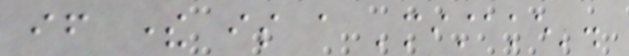if there is a 'mistake'.
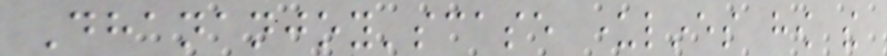Dhananjoy'scase underlines how the
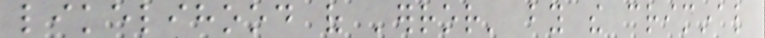likelihood of 'error' by the criminal
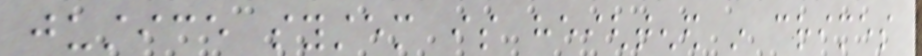justice system is heightened in crimes
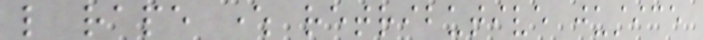like rape where retributive justice
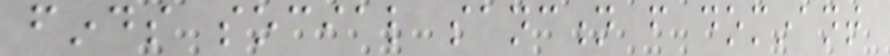finds social sanction from dominant
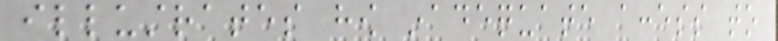illustrates how inadequate access to
